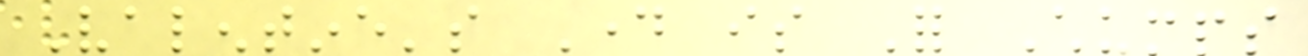Valentine's Day is For Chumps
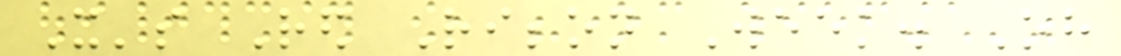It's Red Ribbon Week. Oh
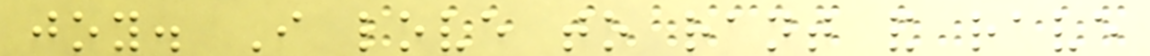joy. I love to rant and rave
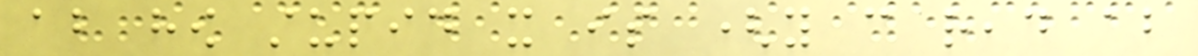about how stupid it is (you can read about
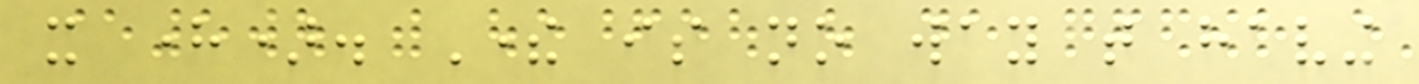it here). There is no way that having
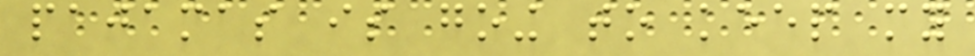pajamas is going to keep my
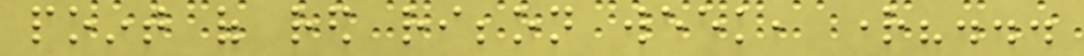point of red ribbon week, right?...
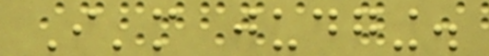I'm judging.
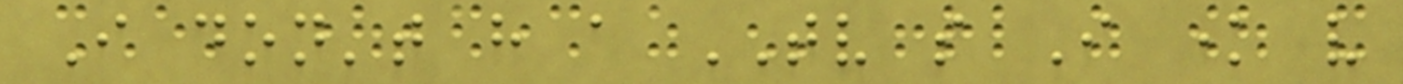I don't have a TV so I know very
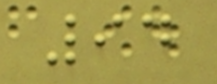94
